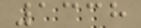1338
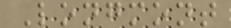Longmont
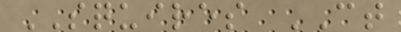SQUIRES CT
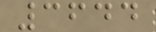3644
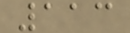113
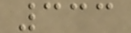333
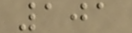101
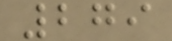279
